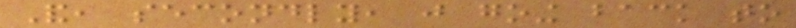And, secondly, just going back to
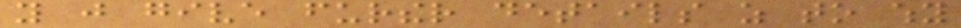you just give further details as to why
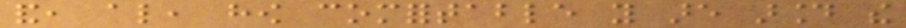and, also, how comfortable you are around the
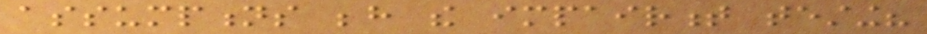assumptions behind the impairment testing?
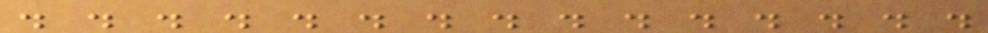. . . . . . . . . . . . . . .
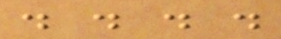. . . .
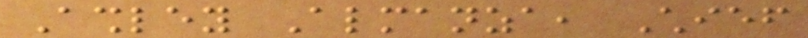Ashley Almanza, Chief
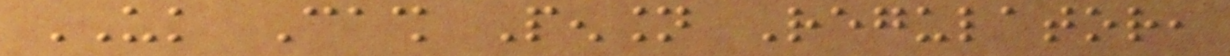UK Cash Pension Regulator,
